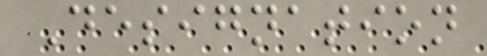Designation
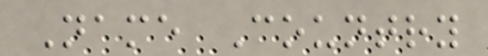Name Country
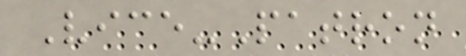Vice-Patron
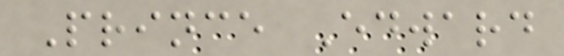Prince Edward
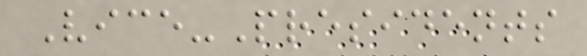Vice-Presidents
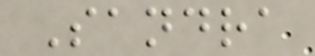Sandra
